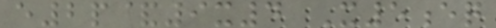e2p&9x4 X5eq
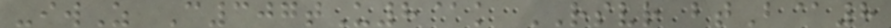-iwZ C307tU8@k RSVR btB@8
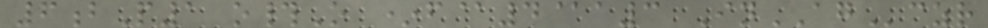6bP1 o#O *f@4@a3 InAGczr
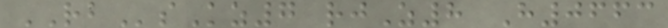RBsKz7 rjZ8 H0663
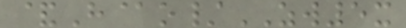&H@o/ZW5x
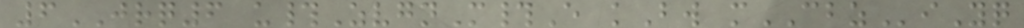6JRQ6 u#ZvgnM#E kBw mCBZiYq
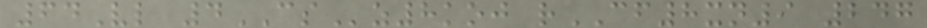64Vl 4CSz8koj rCF8xn9 247
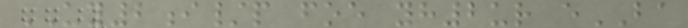UY2i/p foe yh2ur eBA
